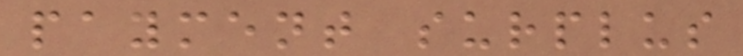payment surplus
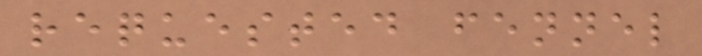requested fennel
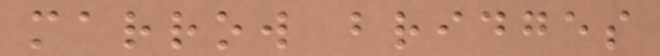marrow bridges
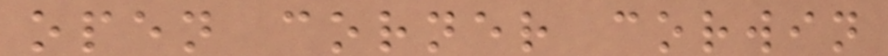open corner corwin
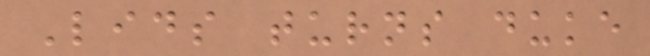Lids turns duke
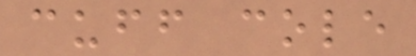cuff cole
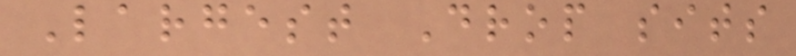Largest Drop sits
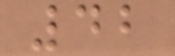42
